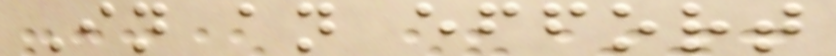In an effort
